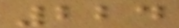224
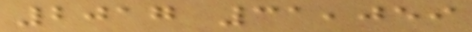2017 31,059
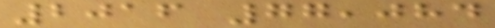2016 77,084
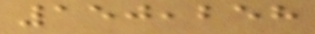150,258
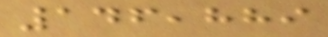146,889
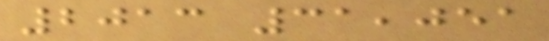2013 31,051
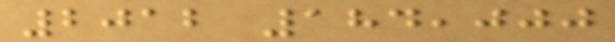2012 184,000
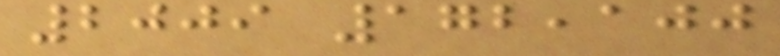2009 172,100
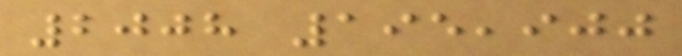2008 195,900
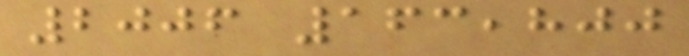2006 163,800
